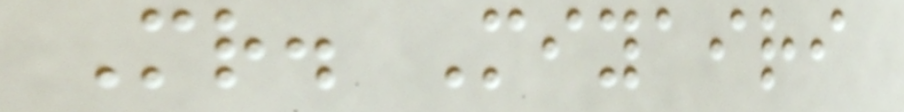Mr. Miyairi
